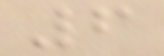6
